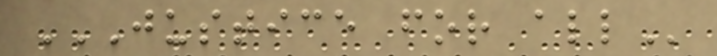JUSTICE FOR ALL
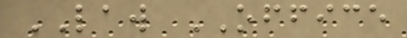LAW OFFICE
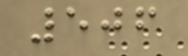506
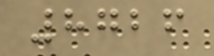8726
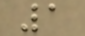1
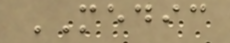MEDIC
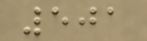501
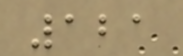121
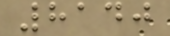8140
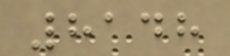8148
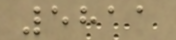5811
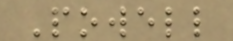Powell
